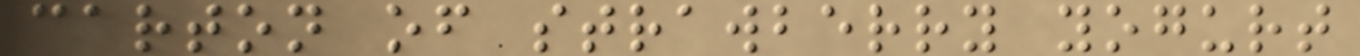carton of strawberry yogurt
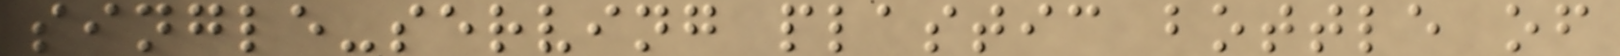single-serving plastic bottle of
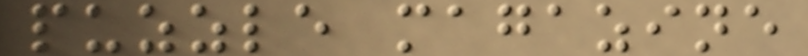puzzle magazine
